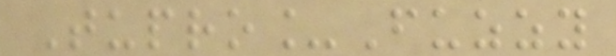Tupro_Fuzzy
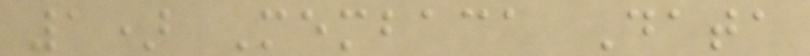1) Membaca Data
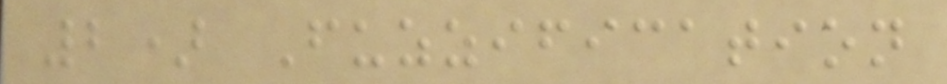2) Fuzzification
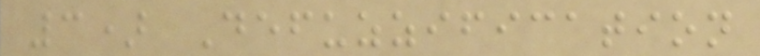3) Defuzzification
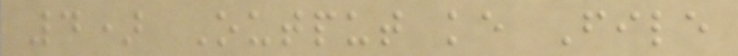4) Output ke File
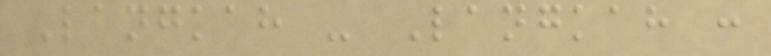Langkah - Langkah :
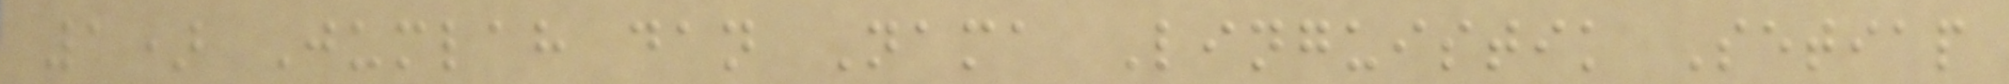1) Jumlah dan Nama Linguistik Setiap
